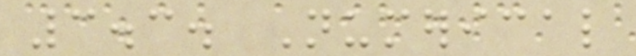3.3. Numerical
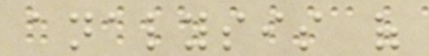analysis of
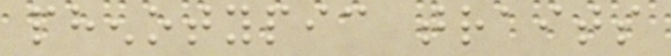phenotypic traits
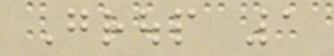Group 1
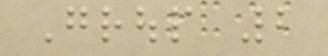Group 2
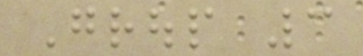Group 3
